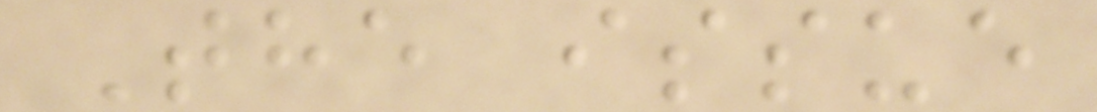The issue
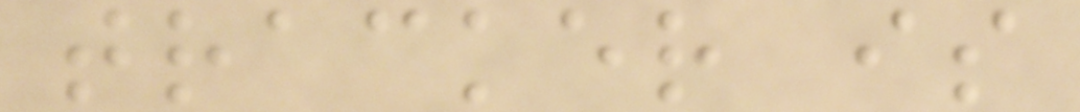tracker is
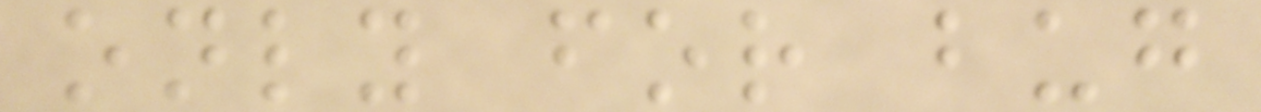only for bug
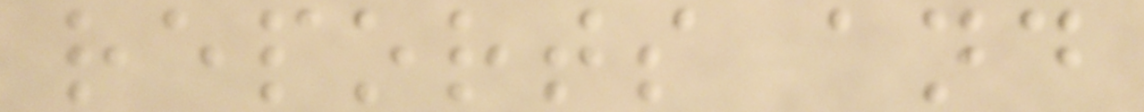reports and
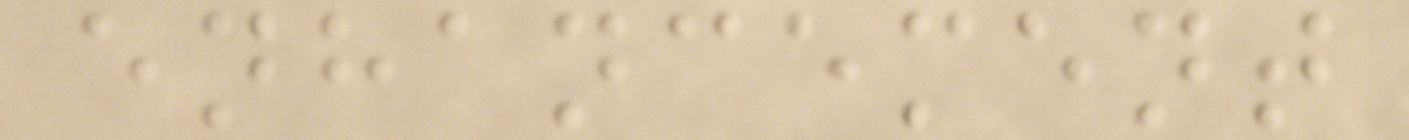enhancement
